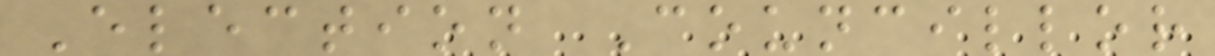Election Councillor
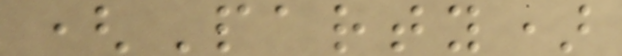(Party)
